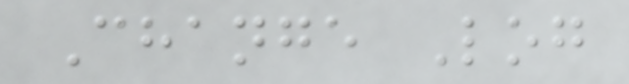Change Log
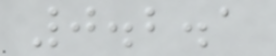0.2.1
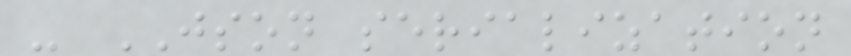- JSON serialization
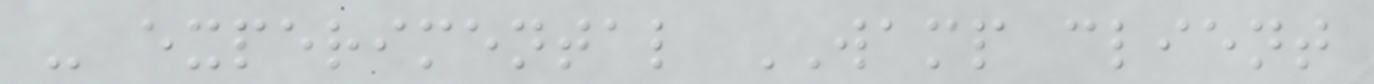- experimental WAMP client
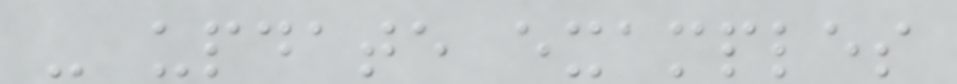- update examples
